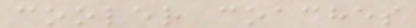cooler coaches
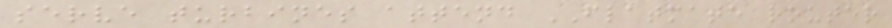serve turbines attend FLATMATE router
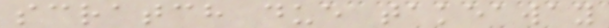scratch due takeaway
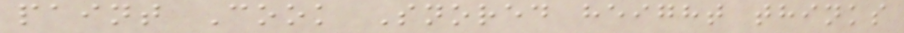paint Cook Snored height thinks
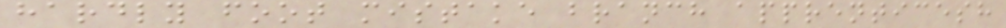hardly foot mistake branch apprenticesh
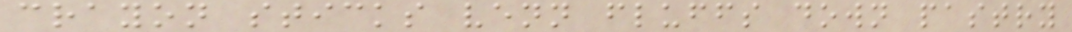crayon sticks venn fluffs down pastry
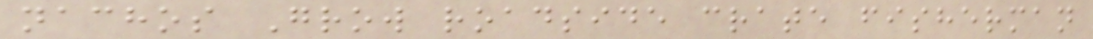nachos Grow roadside crate fisherman
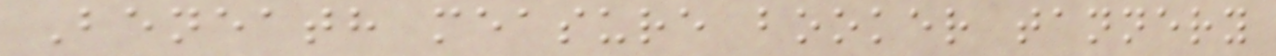Beneath measure booker tannery
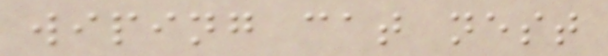wiping cat nest
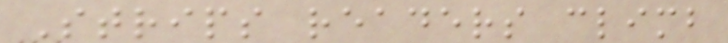Strips readers climb
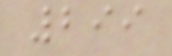299
